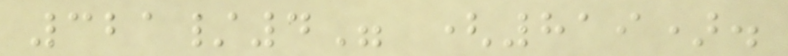321/4" (819).
